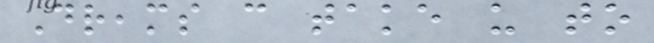Dreams can take us to
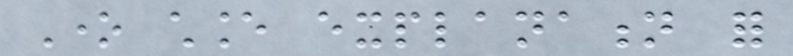One chance explanation for
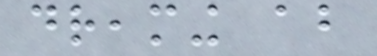dreaming about
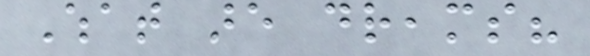What are dreams?
